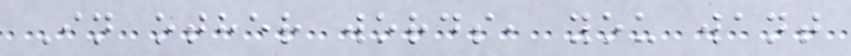In other words, you want
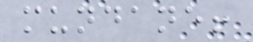mundane!
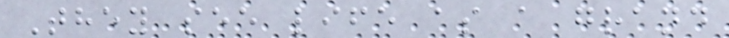They see life as a grand
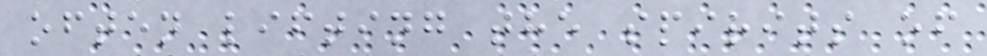often lifting the spirits of
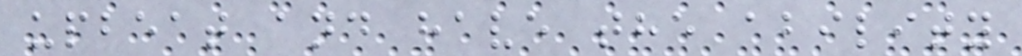upbeat and have the ability
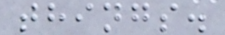things.
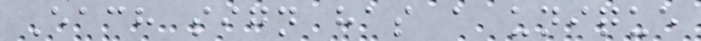Each sign has a unique
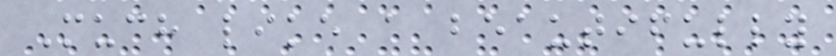Much like a beautifully
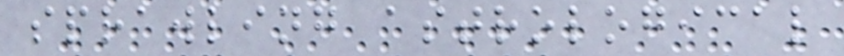sprawling astrological
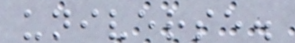universe.
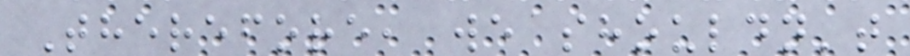Therefore, we shouldn't
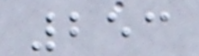253
